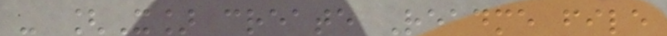- [X] create Readme file
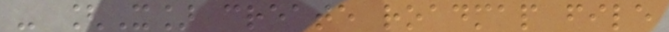- [X] create roadmap file
